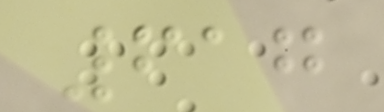617
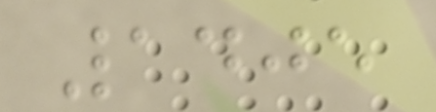1405
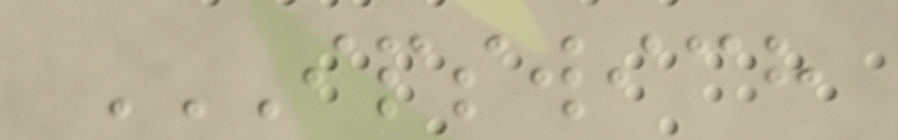IPSWICH
